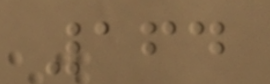164
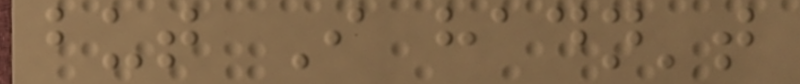but I hadn't
